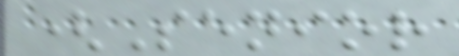(Senior
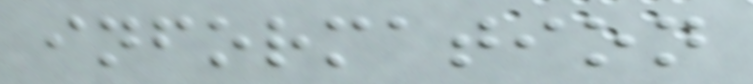information
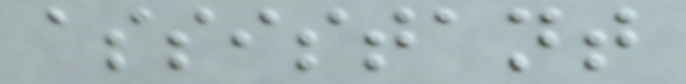assistant
